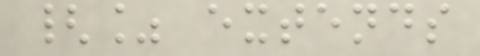{% extends
